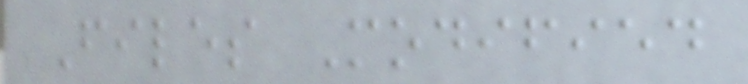Files Modified
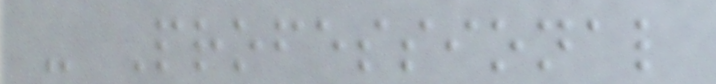- Professional
